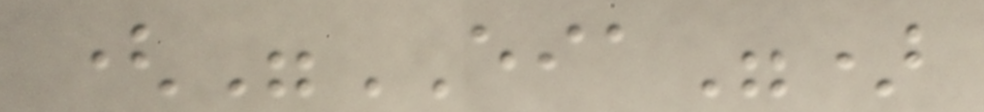("EIA")
